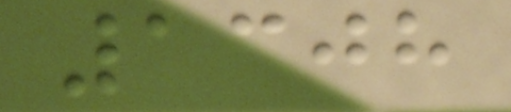1308
